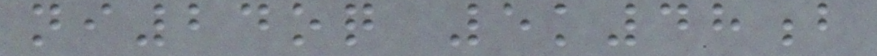ni24oq 5k48b
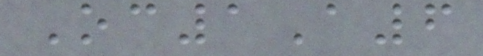Oc1A6
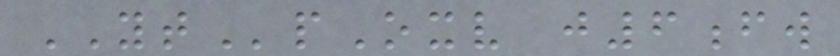YTpOxv j6fw
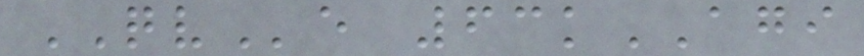QVe 63kAGI
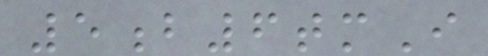5b6tmI
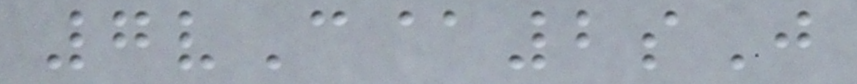7vC@2sJ
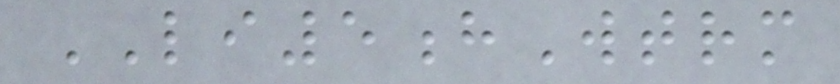LI5hWtrm
